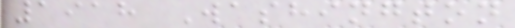1918 Washington
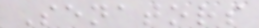Senators
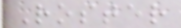Roster
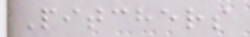Pitchers
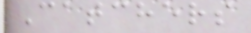Catchers
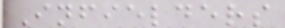Infielders
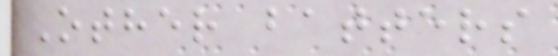Other batters
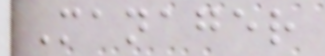Manager
